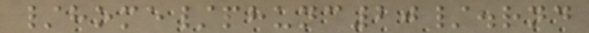/home/phunc20/.rnd
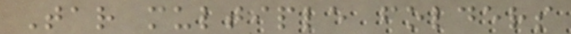Tar multiple folders
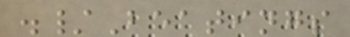./Beatings
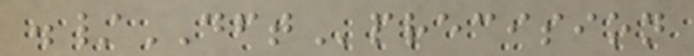./DFTprecision
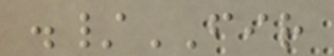./FIR
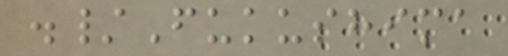./Fukushima
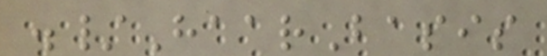./HaarBasis
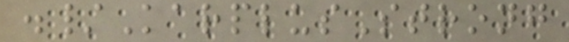./KarplusStrong
